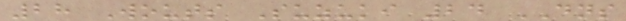28 Wouts Suzuki 24 DNS
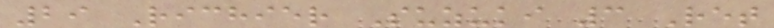29 Richier Suzuki 3 Ret
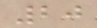20
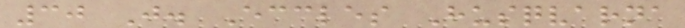30 J. Eccles Husqvarna
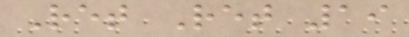Ret Ret 19
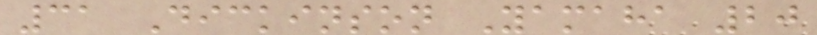31 Dickinson Yamaha 20
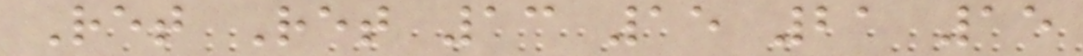Ret Ret 13 15 21 15
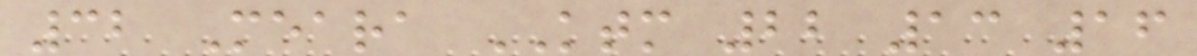32 Meara KTM 22 13 16
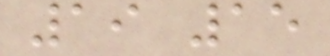19 15
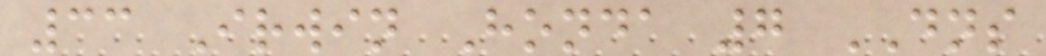33 Irwin Honda 7 DNS
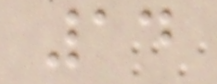14
